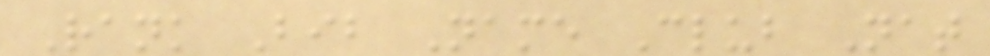Rank Bib Name Club Nat
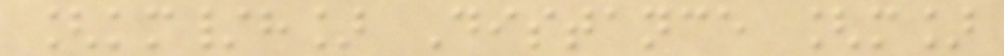[km/h] Distance [m]
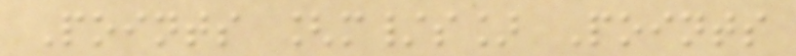Points [m/s] Points
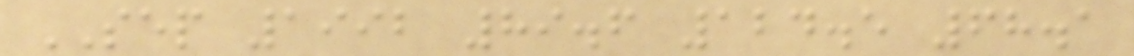SEP 1992 89.6 124.5 68.1
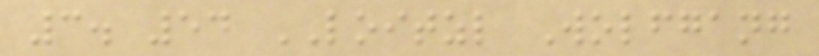3. 54 LOITZL Wolfgang
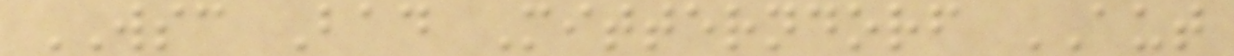WSC Bad Mitterndorf AUT
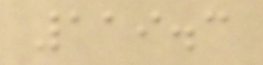119.3
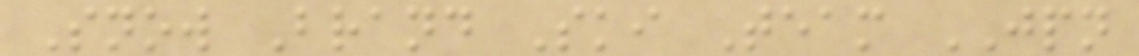Snow Brand Ski Team JPN
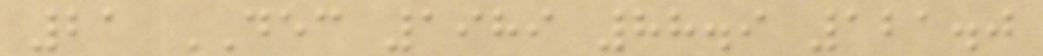21 DEC 1989 88.9 121.0
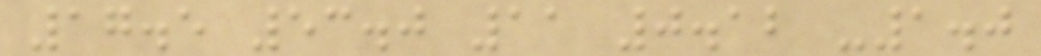17.5 53.0 11 0.12 -1.0
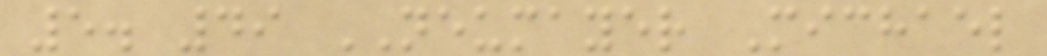5. 49 NEUMAYER Michael
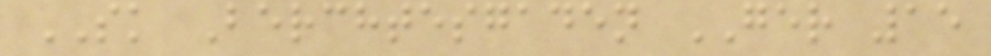SK Berchtesgaden GER 15
